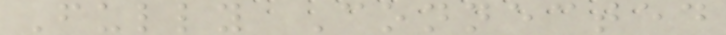Fully Connected
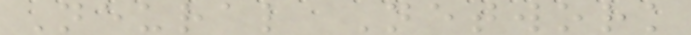Neural Network
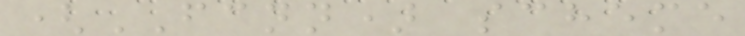(FCNN) scheme
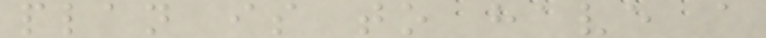plan is to have a
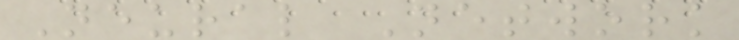Neural Network
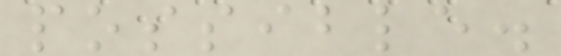possible.
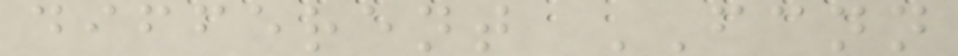different FCNN
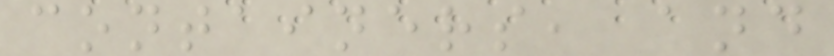containers, and
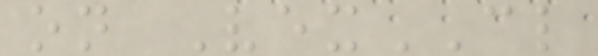on VexCL
